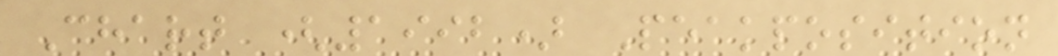Chart (1992) Peakposition
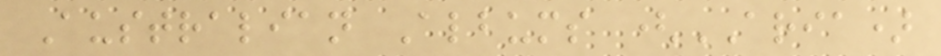Australian Albums (ARIA)
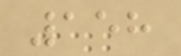158
